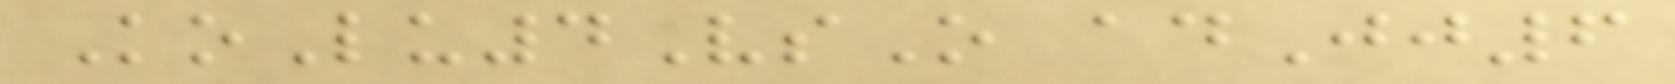KoLu4VsO adJj6
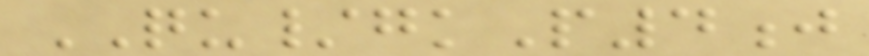QU/gkP4j
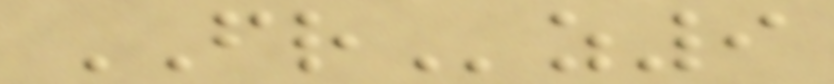FRz9
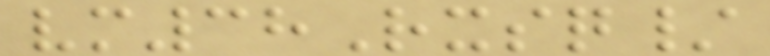vm38Rxsq/
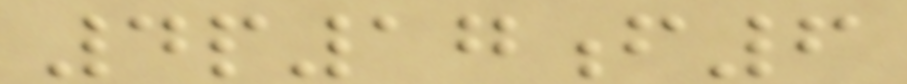4p17f6
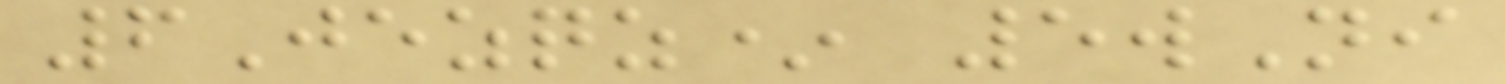6Jezqz* 5wNi
